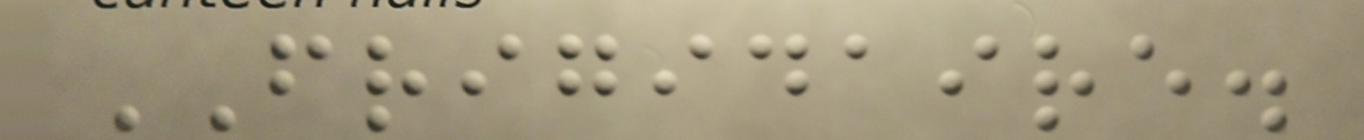FRIGIDAIRE.
